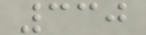330
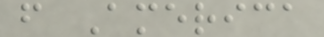f America
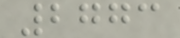2773
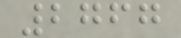2767
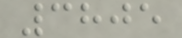3805
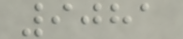9081
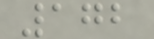172
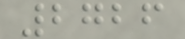2726
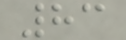83
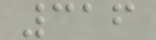316
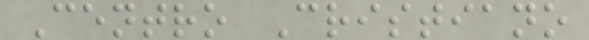Centro Cristiano
